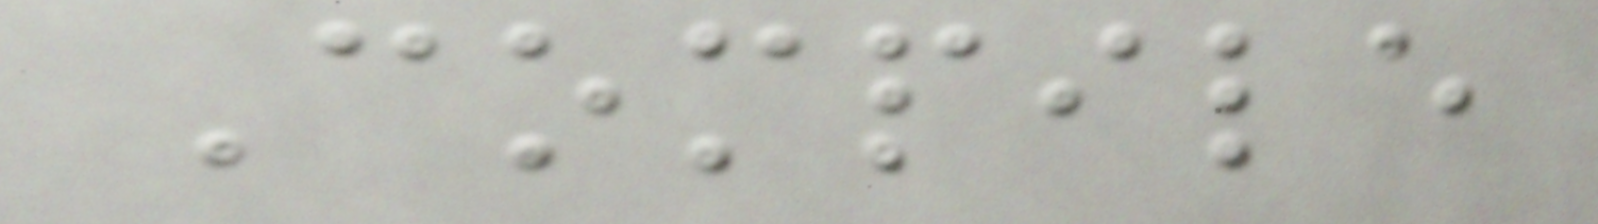Compile
